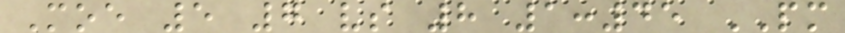Moe 5 7 vs 8 1:45 PM
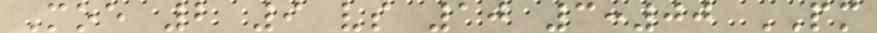Moe 2 9 vs 10 3:00 PM
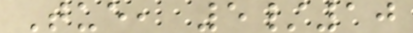Tue, 5/10
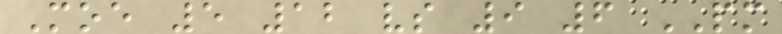Moe 5 12 vs 9 6 PM
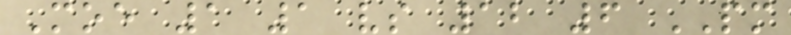Moe 1 1 vs 12 6 PM
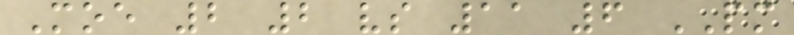Moe 2 2 vs 11 6 PM
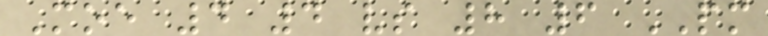Moe 4 4 vs 8 6 PM
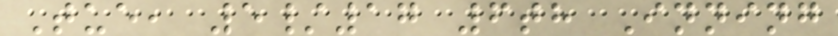Tue, 5/17 6th Inning
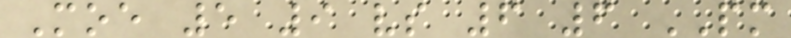Moe 5 9 vs 6 6 PM
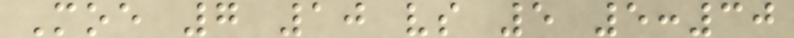Moe 7 10 vs 5 5:30
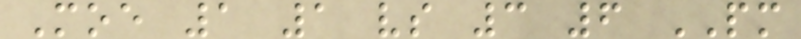Moe 1 1 vs 3 6 PM
